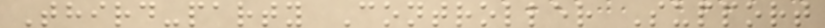Third-party Controller Support
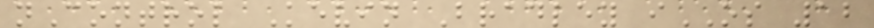nControl Kevin Bradley iOS 12
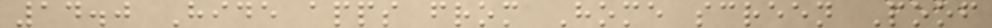14.0 Hide apps from Home screen Poof
